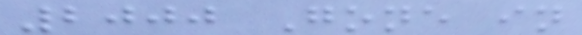2000 Gone in
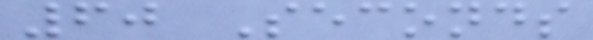60 Seconds
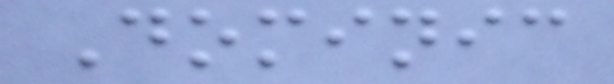Dominic
